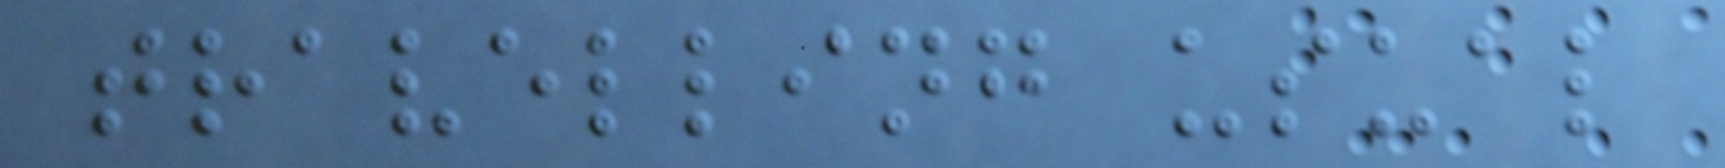travelling usual
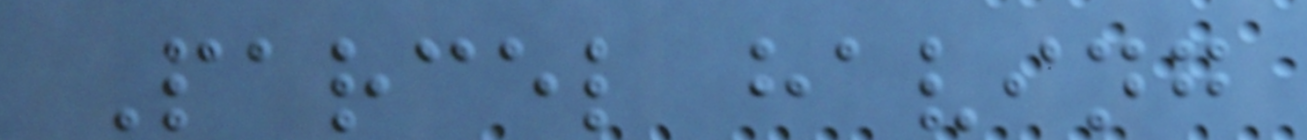Parcel having
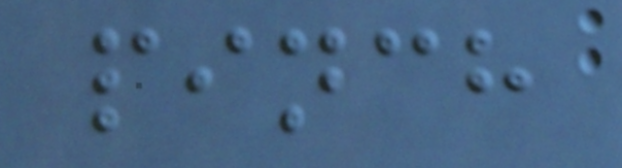pinch
